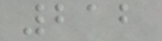212
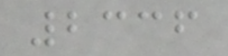2336
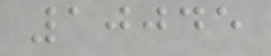10045
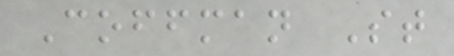Coffman St
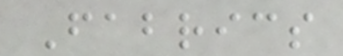Fabrics
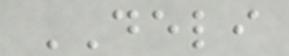DELI
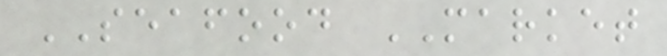SEAFOOD MARKET
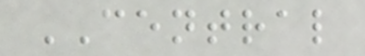CENTRAL
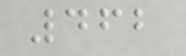462
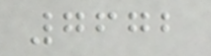7672
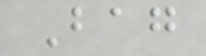Bag
